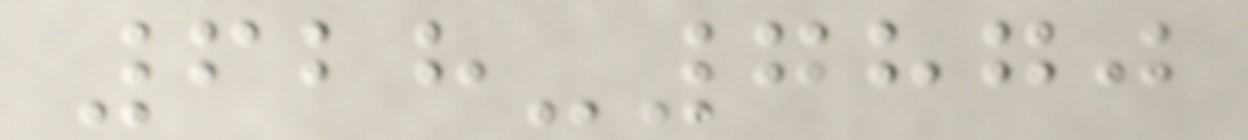628-7870
